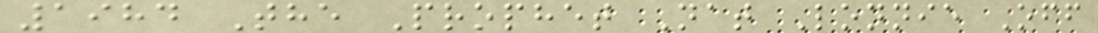1984 The Prophet Nat Lonnie Off
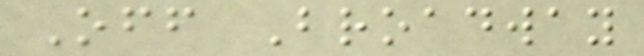Off Broadway
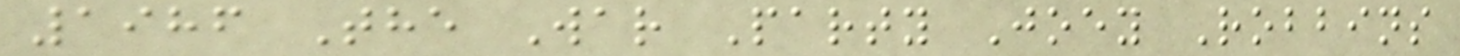1986 The War Party Joey Robbins
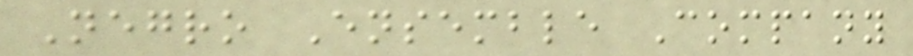Negro Ensemble Company
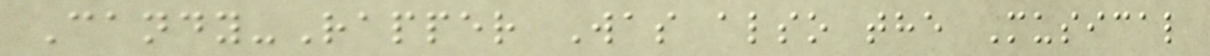Candy-Rapper Was also the Musical
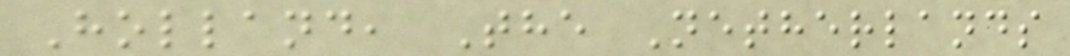Holland, The Netherlands
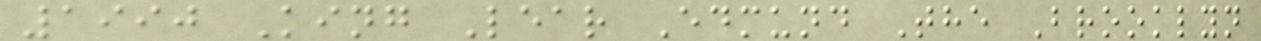1990 King Lear Edmund The Brooklyn
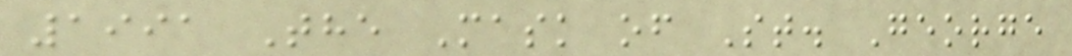1991 The Mask of St. George
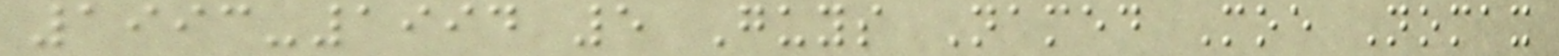1993-1994 5 Guys Named Moe Nomax
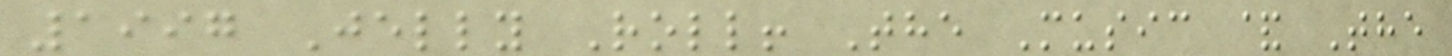1997 Jelly Roll! The Music & The
